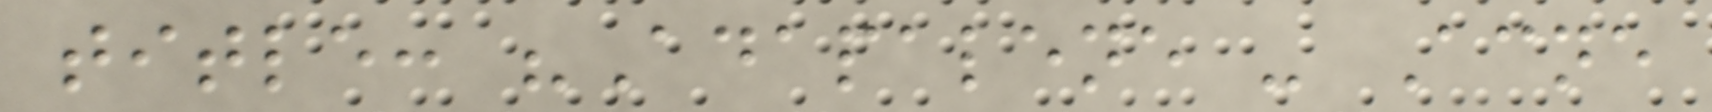title: "Adapalene - Acne
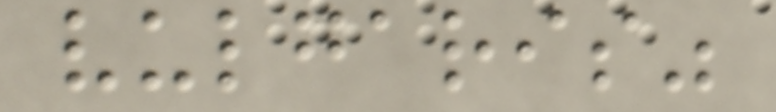vulgaris"
